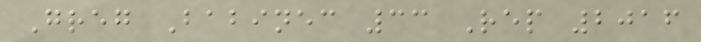Greg Babinec 33 Rep 2016
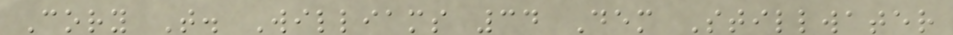Cory T. Williams 34 Dem Stillwater
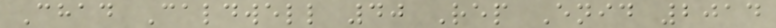Chad Caldwell 40 Rep Enid 2014
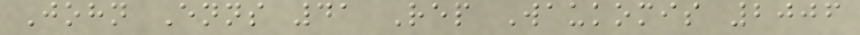John Enns 41 Rep Waukomis 2006
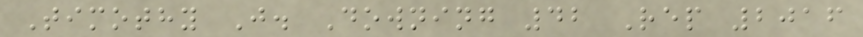Timothy J. Downing 42 Rep 2016
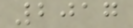2017
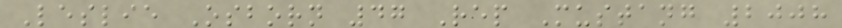Leslie Osborn 47 Rep Mustang 2008
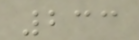233
